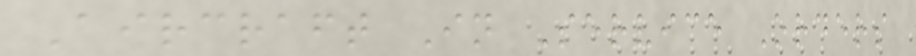Aircraft In Service Orders
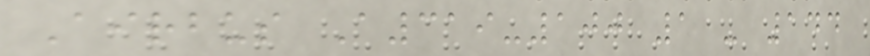Airbus A319-100 1 - 144
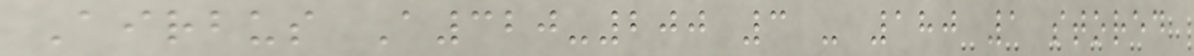Airbus A320-200 3 - 180 1 stored
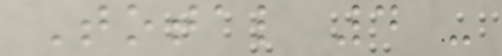Total 4 -
